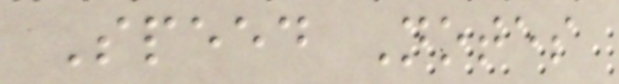Speed Notes
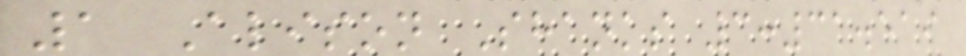1 Alison Shanks 3:31.519
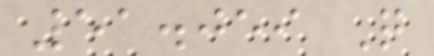51.059 Q
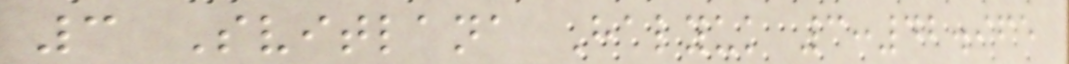3 Svitlana Halyuk 3:42.965
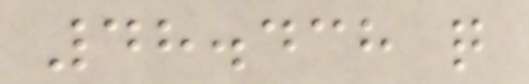48.438 q
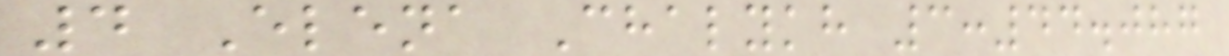4 Elena Chalykh 3:44.087
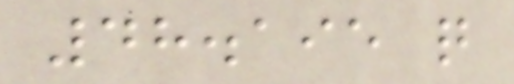48.195 q
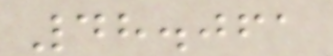48.061
